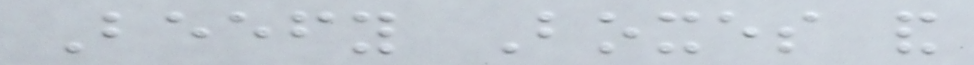Beefy Boxes and
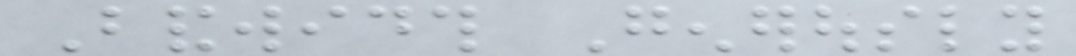Bandwidth Generously
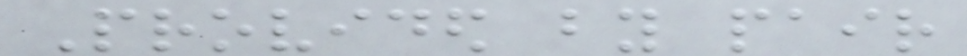Provided by pair
